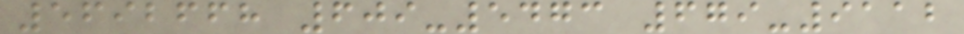5692668 609-5473 679-9112
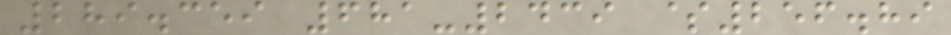289.359 681-2439 $256.89
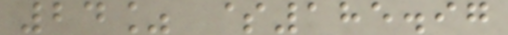24% $185.97
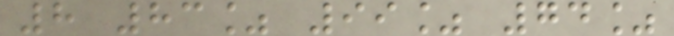8 83% 99% 74%
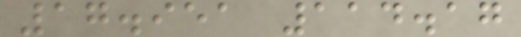17.951 114.17
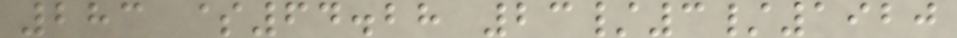283 $64.28 23/3/1920
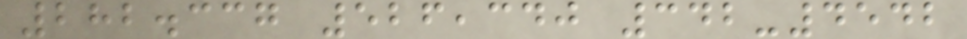282.337 526,340 342-4542
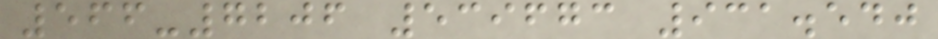566-7206 539673 931.540
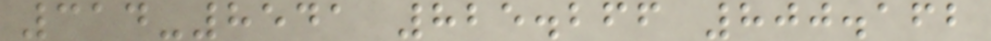314-8541 825.266 800.162
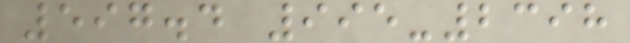597.4 995-2398
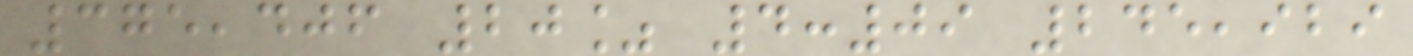375,406 20% 4:09 245,929
